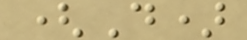(D)
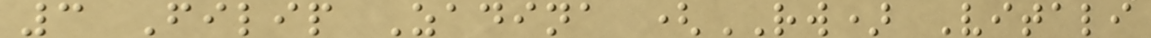3 Filip Zadina (RW) Vitali
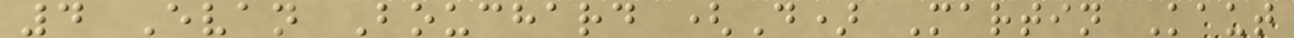4 Evan Bouchard (D) Martin Kaut
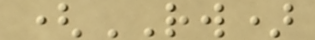(RW)
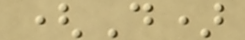(D)
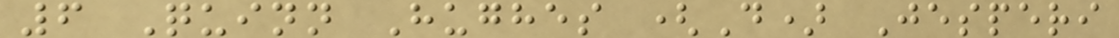6 Quinn Hughes (D) Jesperi
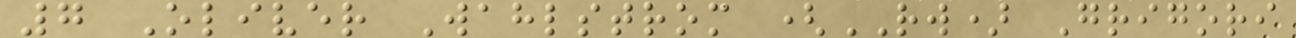7 Oliver Wahlstrom (RW) Grigori
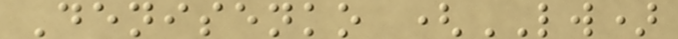Denisenko (LW)
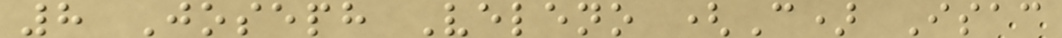8 Joseph Veleno (C) Isac
